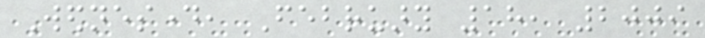Wednesday, February 18, 2009
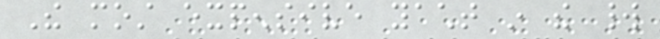The most expensive yacht in the world
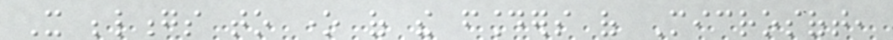It belongs to one of the founders of Microsoft,
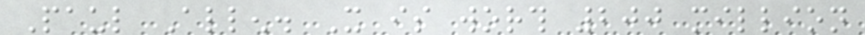Paul Allen. It is worth 200 million
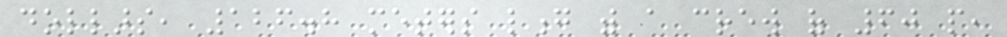dollars, 126.8 meters long with a crew of 60 people,
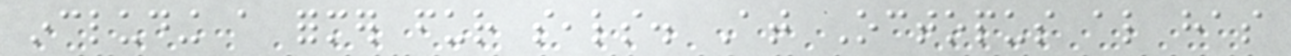including a former fur seals. At Octopus also has
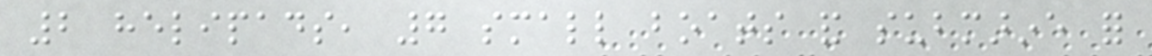2 helipads, 7 small boats and submarine for
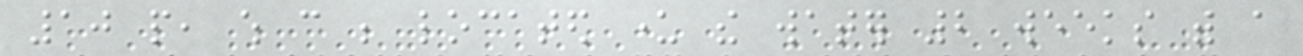10 people, which can be located under the water 2 weeks with a
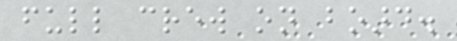full crew on board.
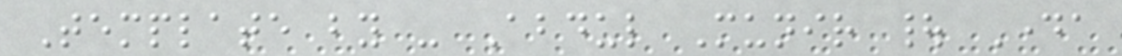Template by - Abdul Munir | Daya
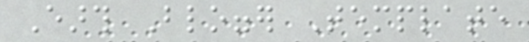Earth Blogger Template
